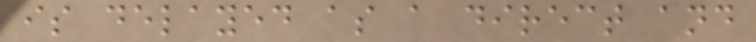is delayed as a direct and
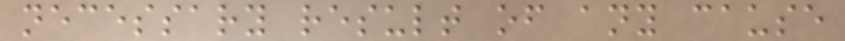necessary result of any cause
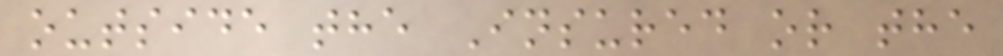outside the Insured or the
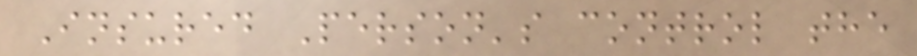Insured Person's control the
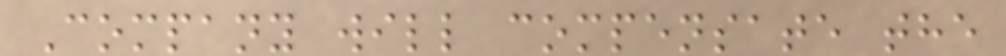Company will compensate the
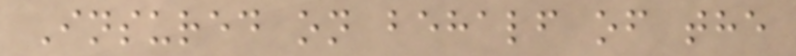Insured on behalf of the
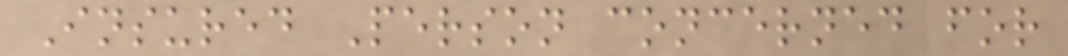Insured Person concerned for
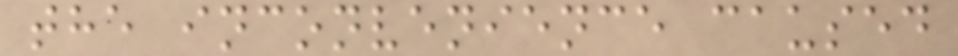the inconvenience caused
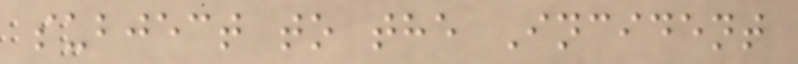subject to the Incident
